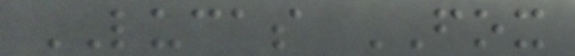LUCAS FOX
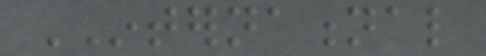INTERNATIONAL
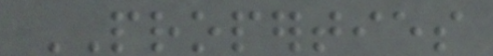PROPERTIES
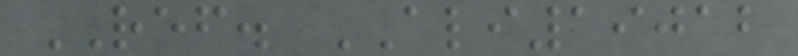REF. ALI19012
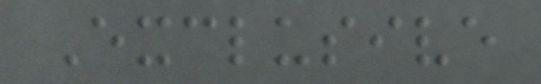Exclusive
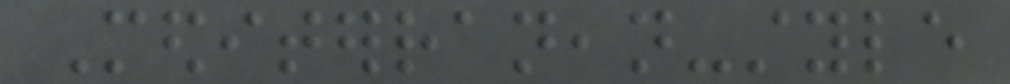Mediterranean-style
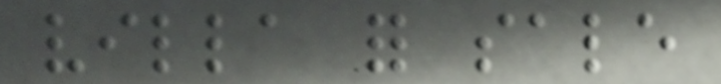villa for sale
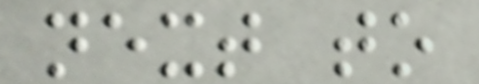next to
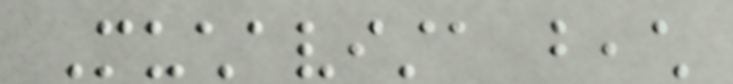Muchavista beach
